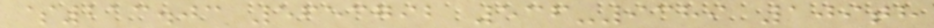$213.03 5653792 536-9389 109th
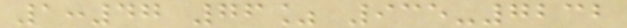1:47 76% 935-7232
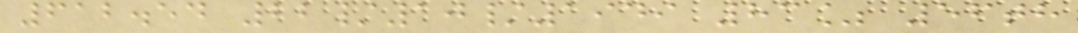612.54 22/10/1949 83% 56th
